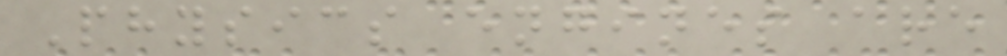Physics engines are
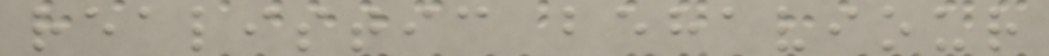realistic behaviour
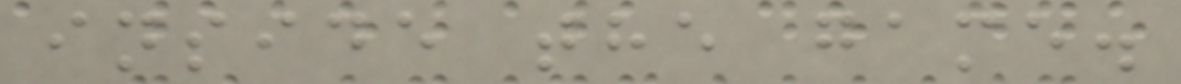inside the game.
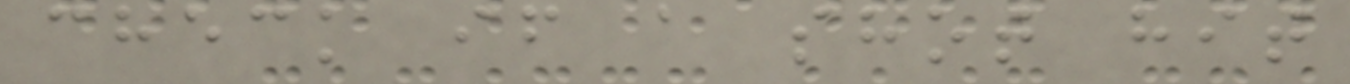check if a shot hit
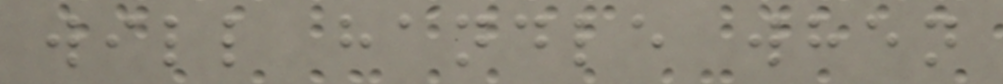will handle when
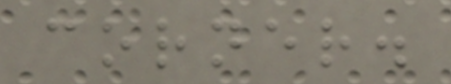corner.
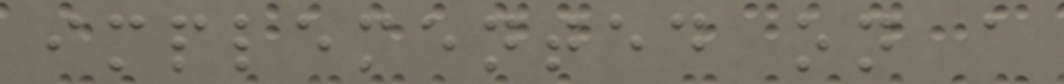implemented on a
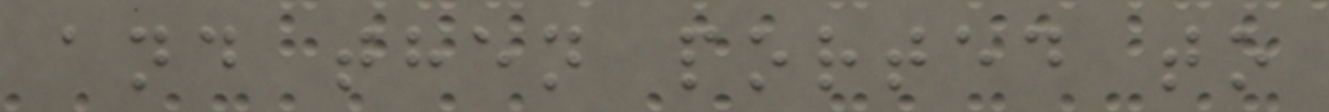and then ported to
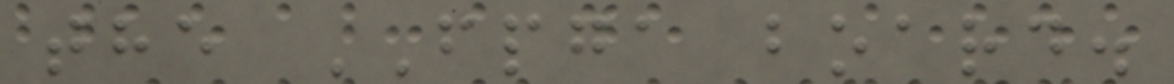the FPGA board.
